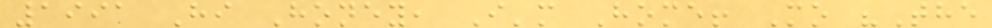1991 Hi Honey, I'm Home! Mo "The
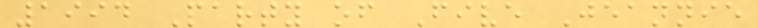1994 Party of Five Jeannie
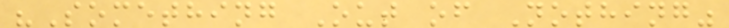"Something Out of Nothing"
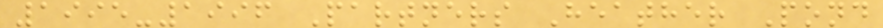1995-1996 Partners Heather Pond
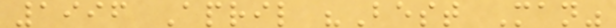1996 April "Best Man"
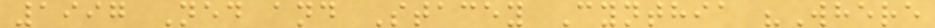1997 Ned and Stacey Cynthia "Where
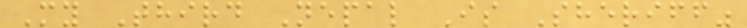My Third Nepal Is Sheriff"
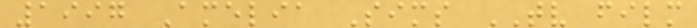1997 Amelia Sims TV film
